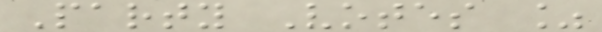Party Votes %
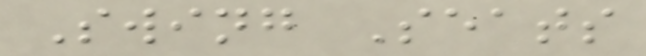Swing Seats
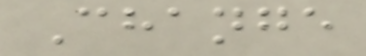Change
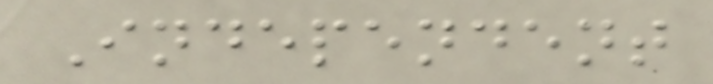Independent
